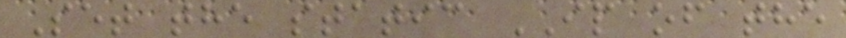Set the static IP of the
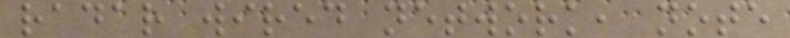radar wired network, note
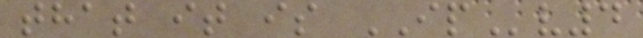that it is IPv4
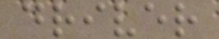driver
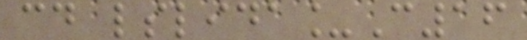cd lslida_C16
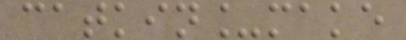catkin_make
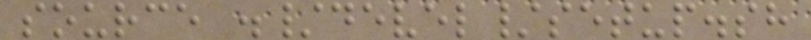source ./devel/setup.sh
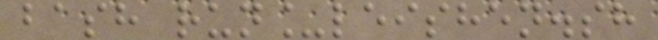bash run_leishen.sh
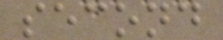second
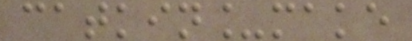catkin_make
